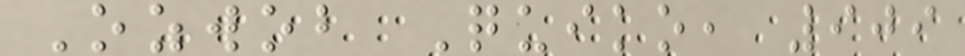Ozwob Quiko, 909
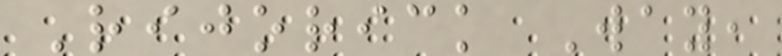Rijorick Way,
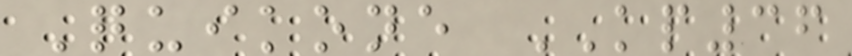Quikone KP36
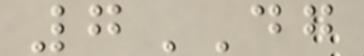7DG
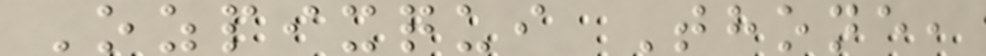Ozpixqui Thone,
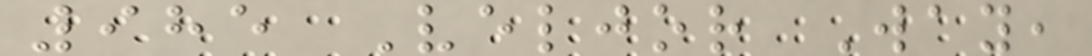985 Veljor Way,
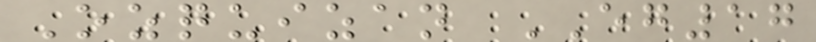Ozquizan EG17
